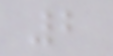2
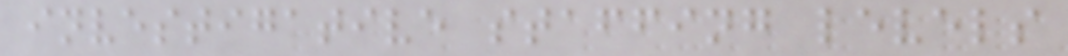investigative staffing levels
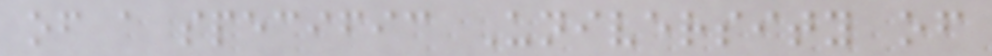of a specific University of
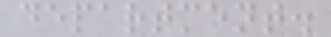department.
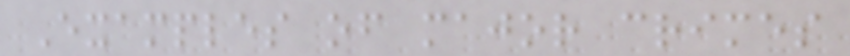Examples of major crimes
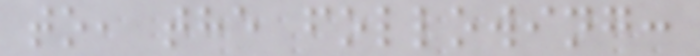to, the following:
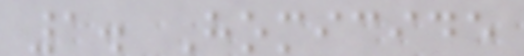1. Homicide
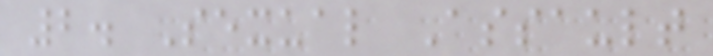2. Sexual Assault
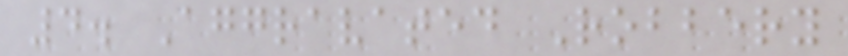4. Aggravated Robbery
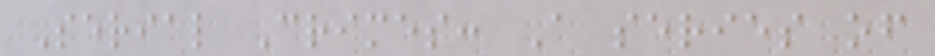Serial Crimes: A series of
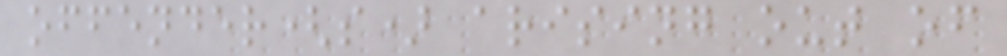offender(s) arising out of
